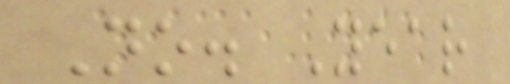No. Year
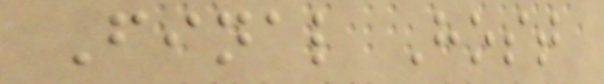Final Host
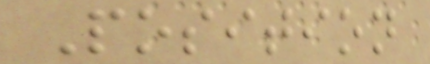Position
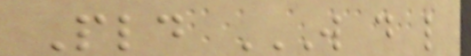Pld W D L
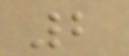2
